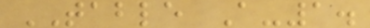TABLE A-1.
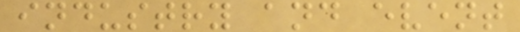industry and event
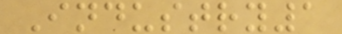Industry1
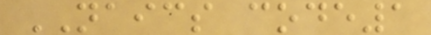NAICS code1
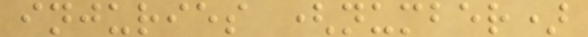injuries (number)
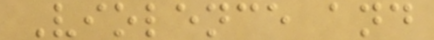Violence and
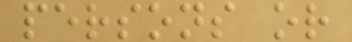persons or
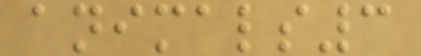animals3
